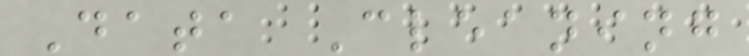Data Cleaning
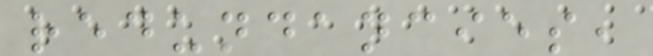redundancies,
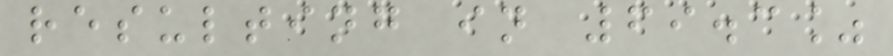resulting in 69.3%
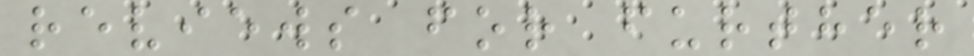reviews for further
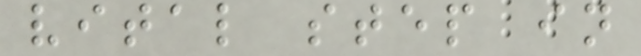vital step in
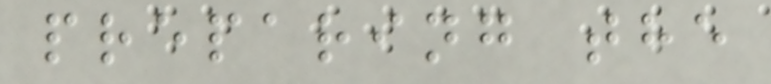preparing the
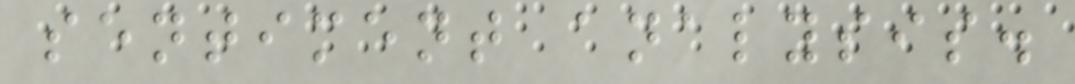sentiment analysis.
